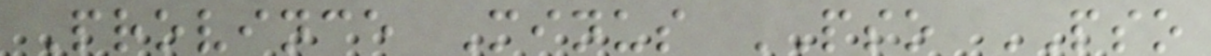Province Minus PSO PSO
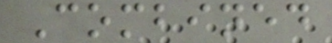Combined
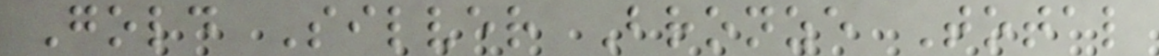Gold Silver Bronze Total
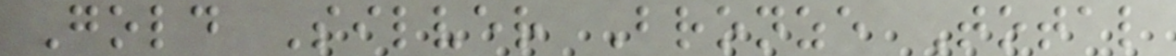Gold Silver Bronze Total
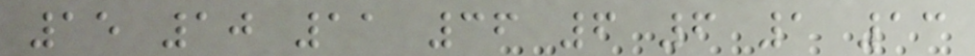15 10 11 36 6 6 1 13
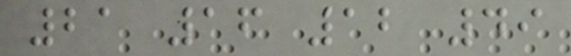21 16 12 49
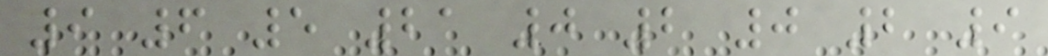9 6 5 21 0 2 0 2 9
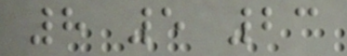8 5 23
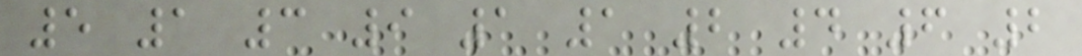5 1 3 9 1 1 2 4 6 2
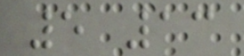5 13
